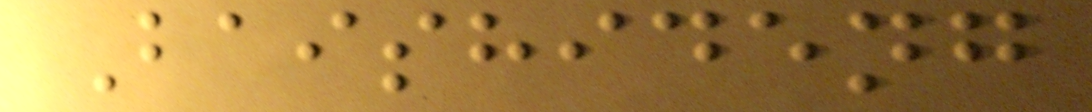Baishideng
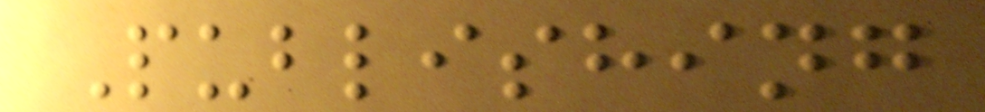Publishing
